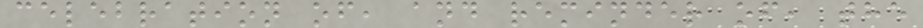celebration of, and reminder of, the
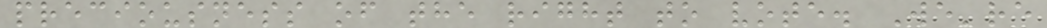preciousness of the right to vote. We're
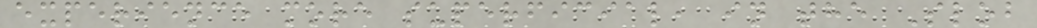experience more superficial, in the Slob
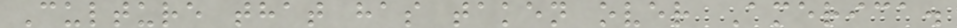Culture that has taken over America.
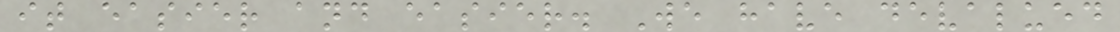it easier and easier. We have devalued
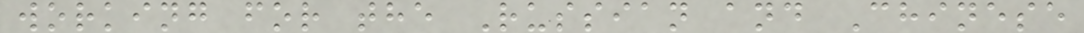working for the Russian and Chinese
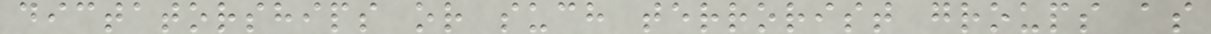dictatorships or such terrorist groups as
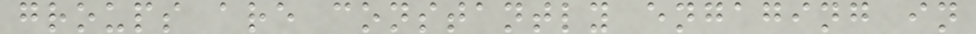groups are constantly engaging in
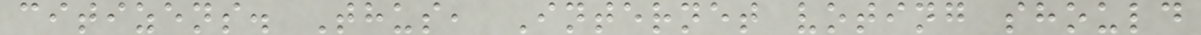citizens. Thus, Internet voting should
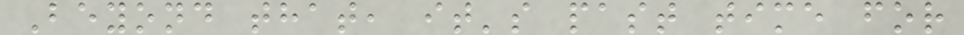Beyond that, it's past time for
